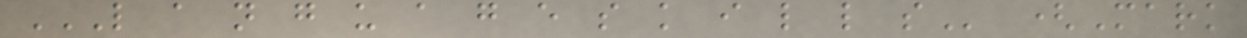L A N G U A G E S K I L L S (Mark
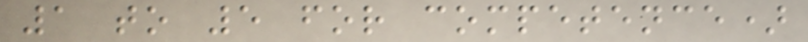1 to 5 for competence)
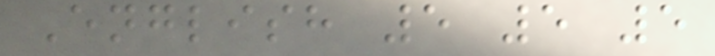English 5 5 5
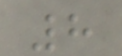8
